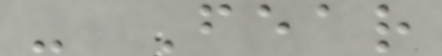- Fear
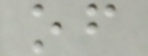of
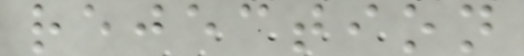rejection
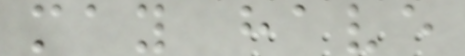may have
